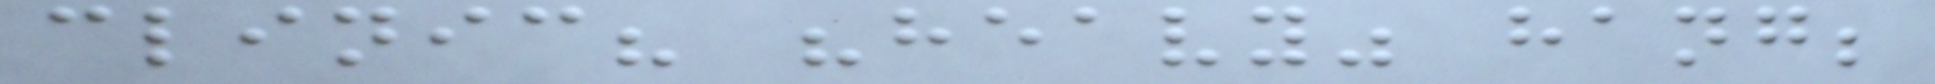clinic? "heavy" hang;
